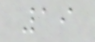19
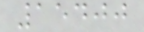15400
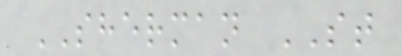SHERMAN ST
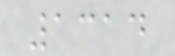1314
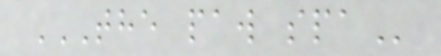THE PAW SPA
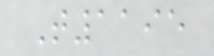T1195
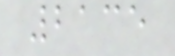2135
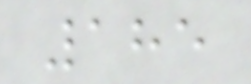185
